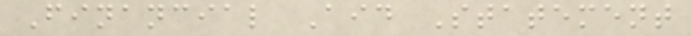Financial Aid Statement
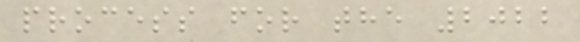process for the 2022
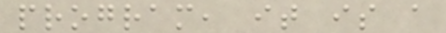program, it is a
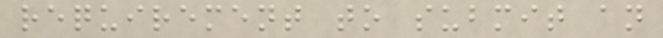requirement to submit an
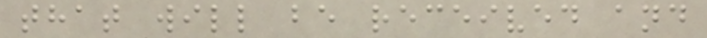that will be received and
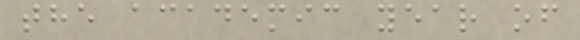the academic year of
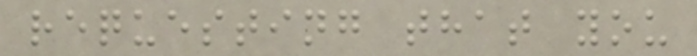requesting that you
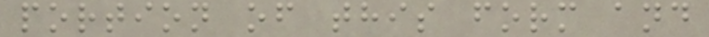portion of this form and
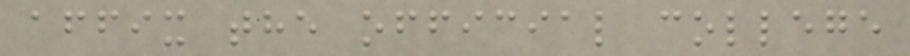affix the official college
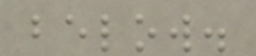below.
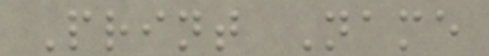Print Name
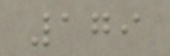179
